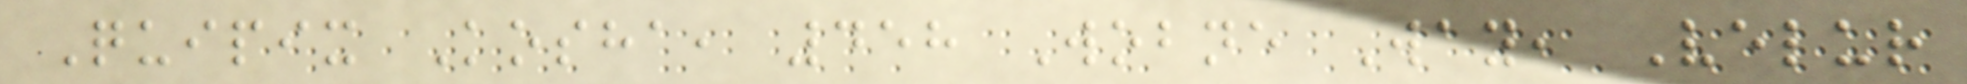Quipix Kosha, 458 Wobne Way, Velur
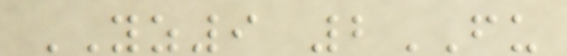YZ9 2FU
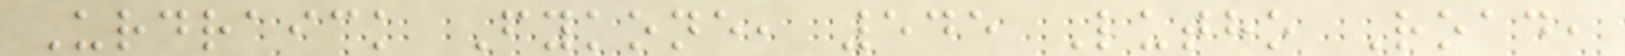Urdraick Fykone, 545 Lutho Road,
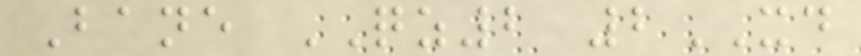Bane QZ2 2XD
